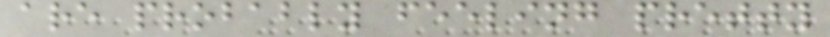are probably feeling pretty
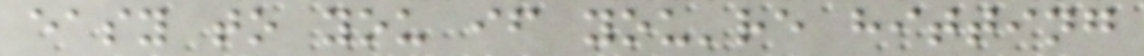easy to you if you're hitting
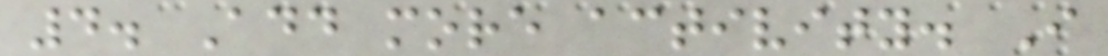4. Add more activity. I
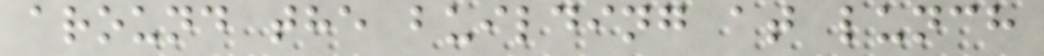around the building at lunch
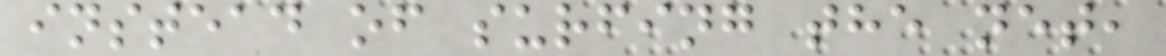instead of surfing the net,
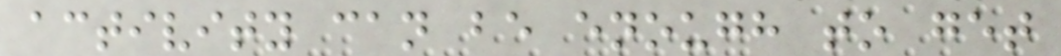activity can be enough to get
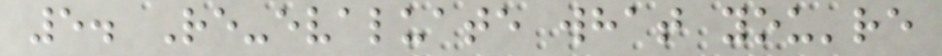5. Re-evaluate what you're
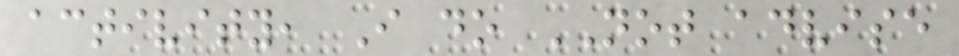activity, I do NOT advise
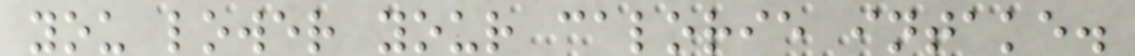you lower your calorie intake.
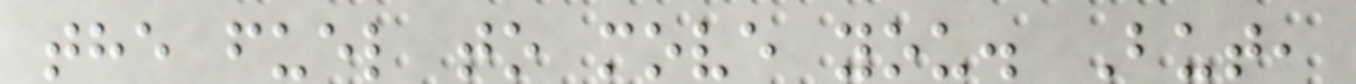the fuel to move you. But,
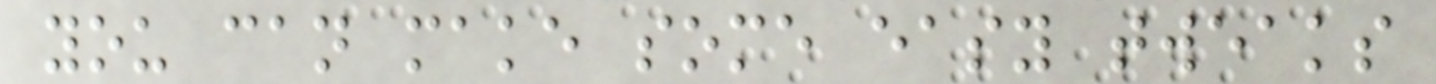you can make some easy tweaks
